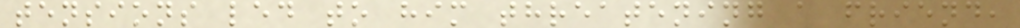tensions led to him threatening a friend,
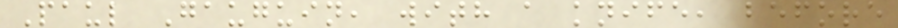Paul Gauguin, with a knife, before
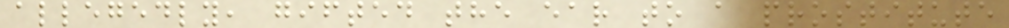allegedly, gifted the ear to a prostitute
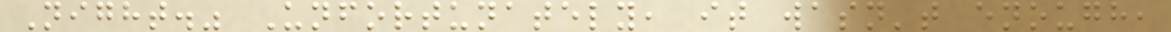Night." Unfortunately, it wasn't enough,
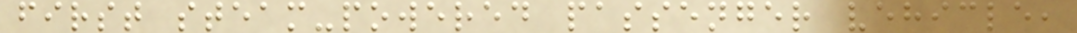first steam-powered passenger vehicle,
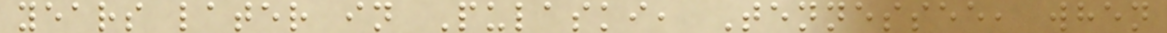years later in Pulaski, Tennessee, when
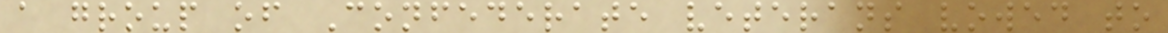a group of Confederate veterans vowed to
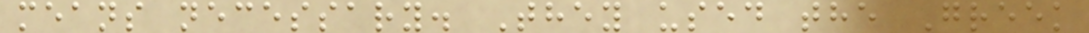means necessary. They used the Greek
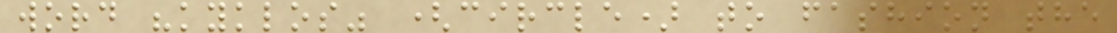word "kyklos" (circle) to fashion the
